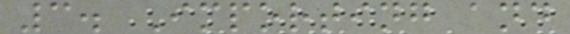3. Importing and
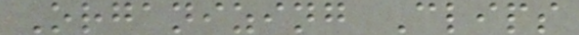Organizing Clips
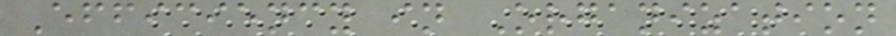Efficiency in Organization
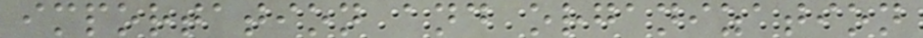importation and organization
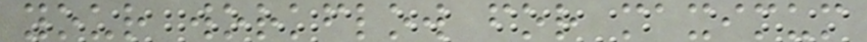your workflow for maximum
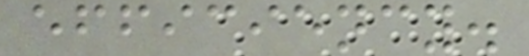efficiency.
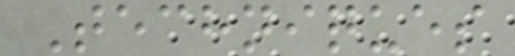Techniques
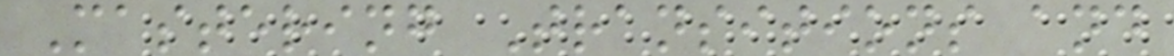Mastering Transitions and
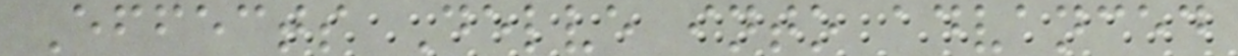Effects Delve into advanced
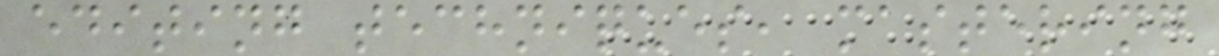editing techniques, mastering
